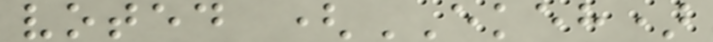voted (EKEH)
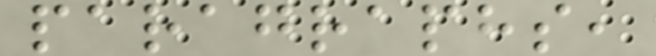paragraphs,
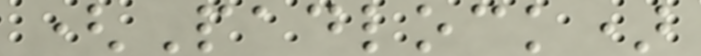(Padlock)
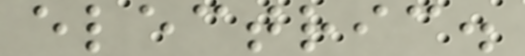electric.
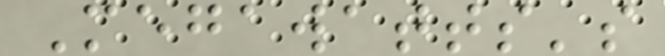Megawatts's
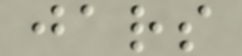jars
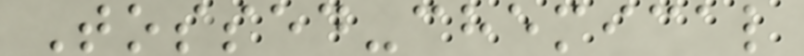Tossed-chemical
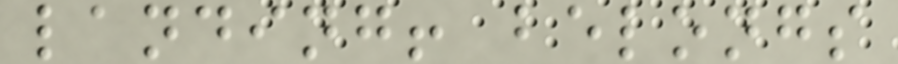landing! belongs
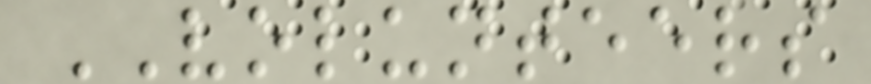VOLUNTEERS
